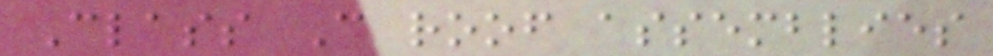Class C roof assemblies
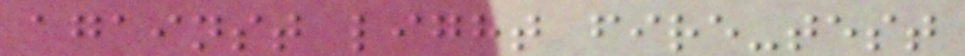against light fire-test
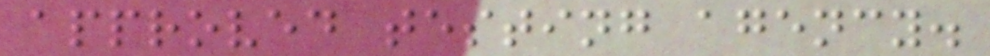approved testing agency.
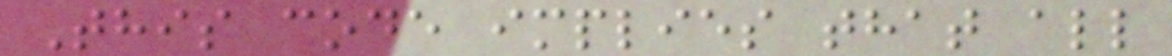This code implies that all
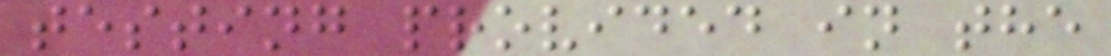testing provided in the
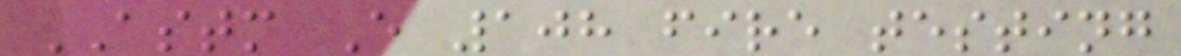ASTM E 108 fire testing
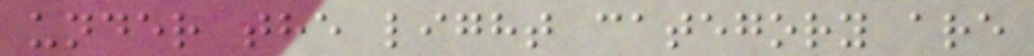under the light category are
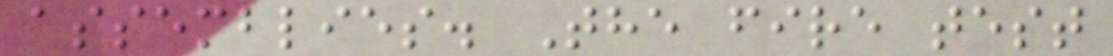assemblies. The fire test
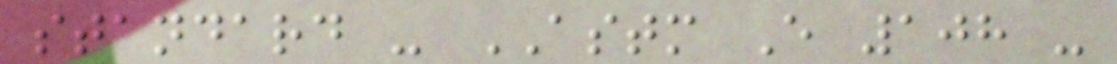standard - ASTM E 108 -
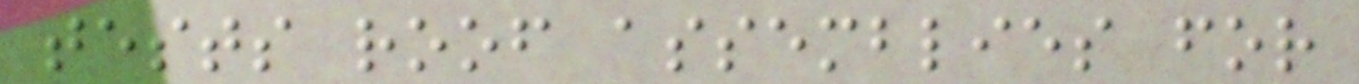tests roof assemblies for
